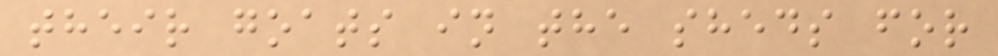their goats in the sheds for
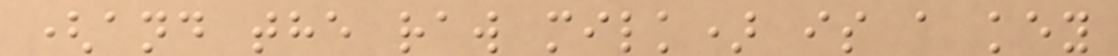(and the raw milk) is a key
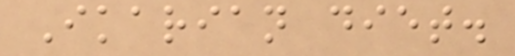Ikarian diet.
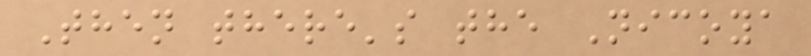Then there's the Nicoya
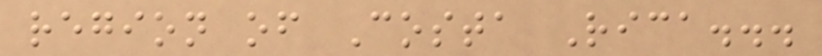region of Costa Rica...
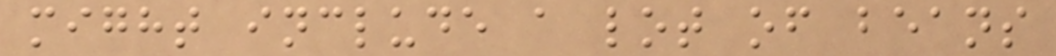might include a lot of beans
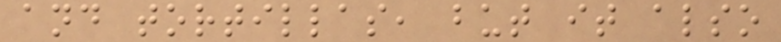and tortillas, but it also
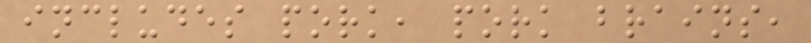includes pork, pork brains,
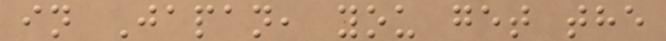in Japan, you get the
